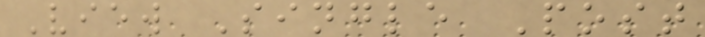View Single Post
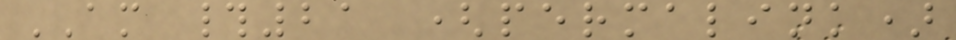AM #21 (permalink)
